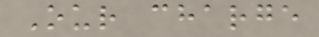Our charge
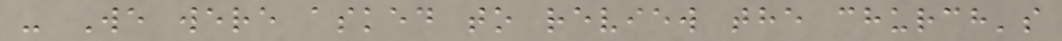- We were asked to review the church's
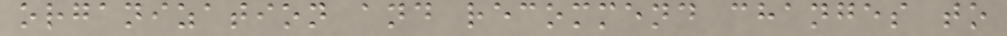organization and recommend changes to
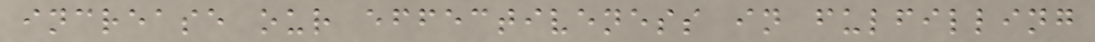increase our effectiveness in fulfilling
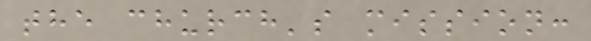the church's mission:
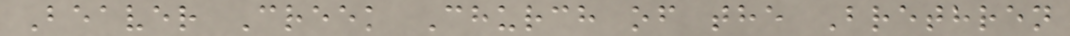Beaver Creek Church of the Brethren
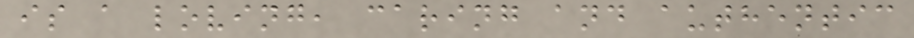is a loving, caring and authentic
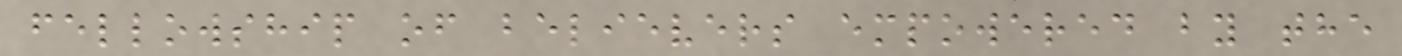fellowship of believers empowered by the
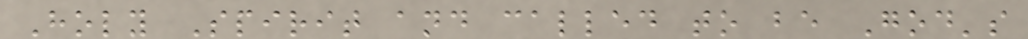Holy Spirit and called to be God's
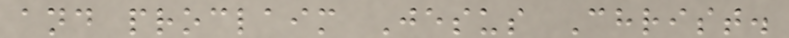and proclaim Jesus Christ.
